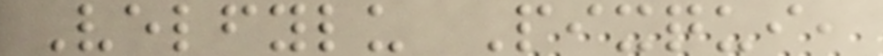Velfylu Pixqui,
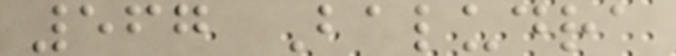567 Baludra
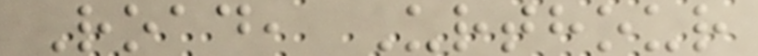Road, Urthour
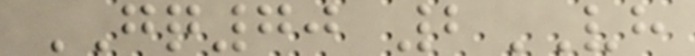GQ70 2VH
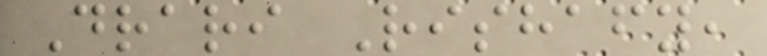Drari Rishafy,
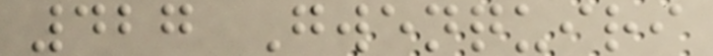427 Gwenquiri
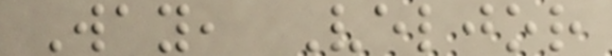Way, Veljor
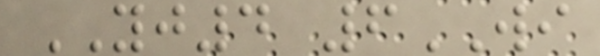YJ4 6WI
